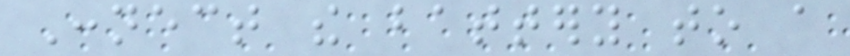Connect the battery to a
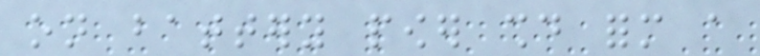on battery power should form a
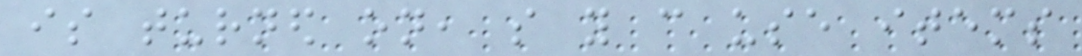is turned on, so you can use items
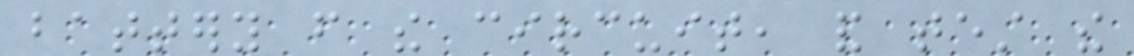battery from the circuit, and test the
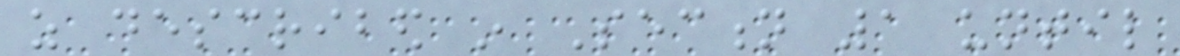as described in Section 1 until
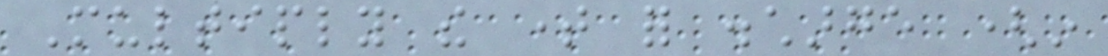Multiply the time for discharge (in
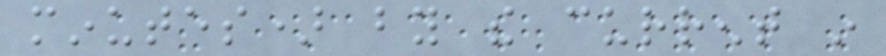minutes) by the current in
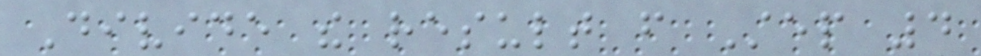Divide the result from Step 4
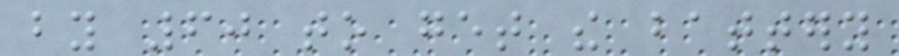by 60 to get the battery
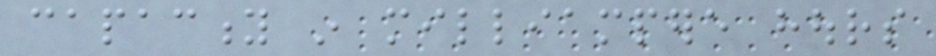capacity in milliampere hours
